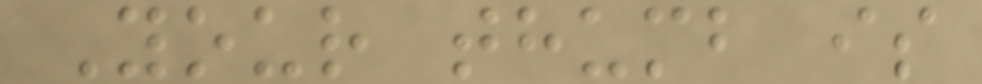Your thumb is
